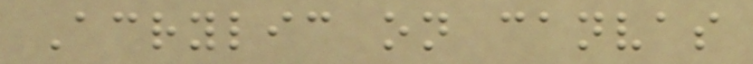Acrylic on canvas
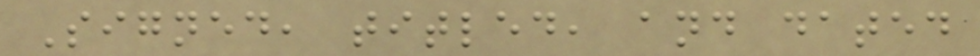Signed, titled, and dated
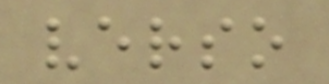verso
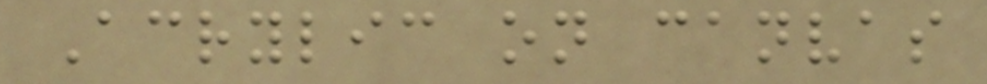Acrylic on canvas
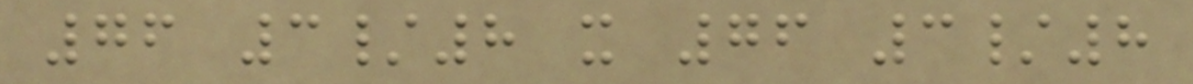76 3/8 x 76 3/8
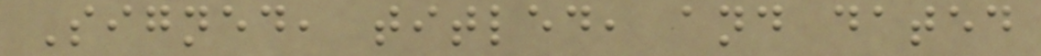Signed, titled, and dated
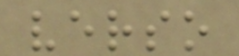verso
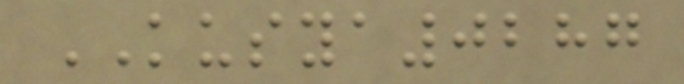KUSYA0287
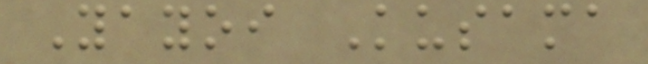Yayoi Kusama
